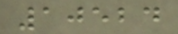10524
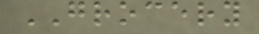GROCERY
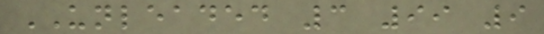UNLEADED 3 99 9
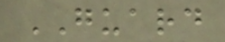GUARD
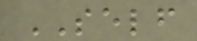SELF
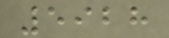5928
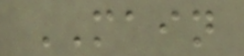MAIN
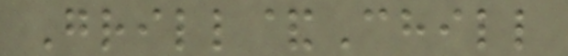Grill&Chill
